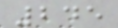245
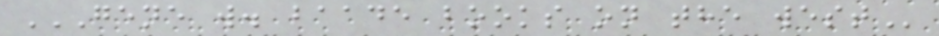GENE W. BAADE BOOKS ON THE WEST
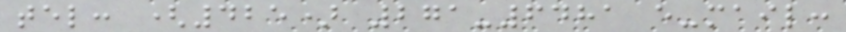tel: (425) 271-6481 e-mail:
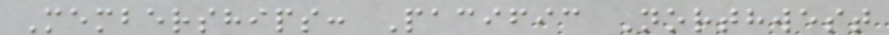Memberships: Pacific Northwest
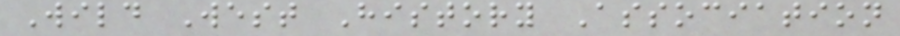Wild West History Association
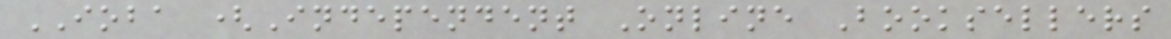IOBA (Independent Online Booksellers
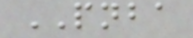PNBA
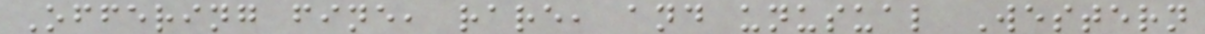Offering fine, rare, and unusual Western
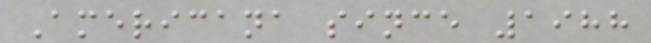Americana since 1988
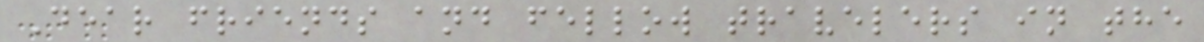Dear friends and fellow travelers in the
